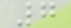7
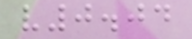v0.04
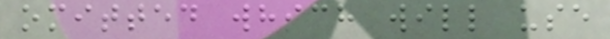omitted which will use
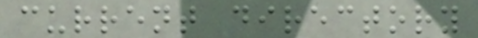current directory
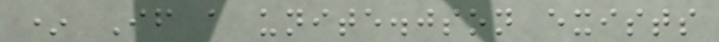* If a unite.json exists
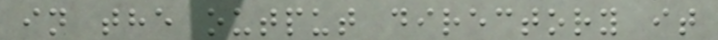in the output directory it
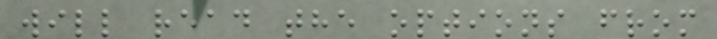will read the options from
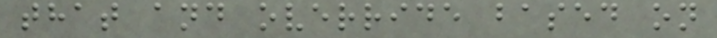that and override based on
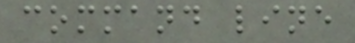command line
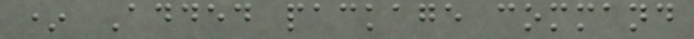* Added package command
